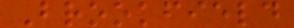Brookfield
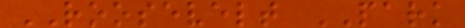ROOSEVELT PARK
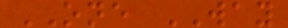ONE WAY
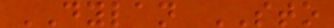DYLAN STO
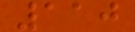110
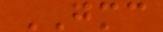GMC
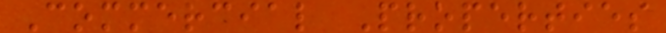Commercial Properties
